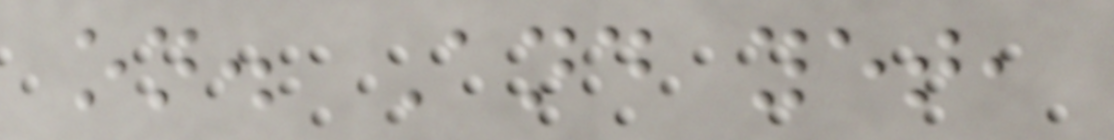on. And yet,
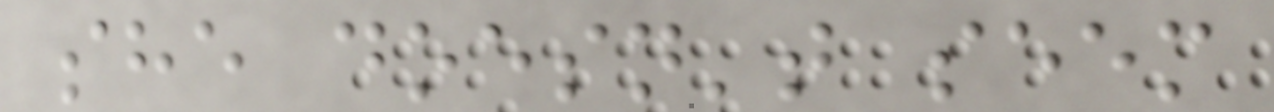she doesn't seem
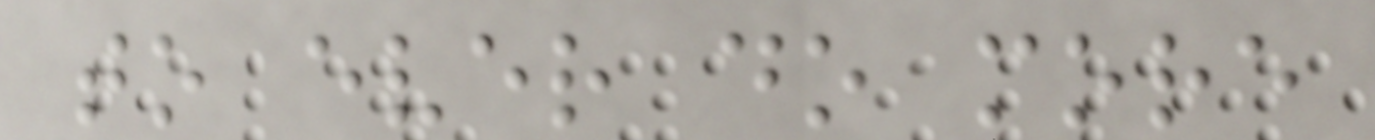to ever do more
